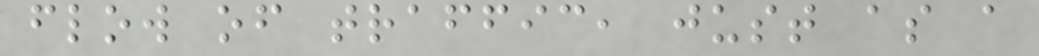flow of traffic, just as a
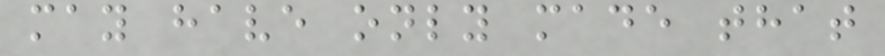may have only made that
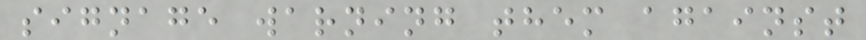signage warning them against
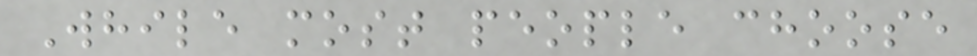While most people choose
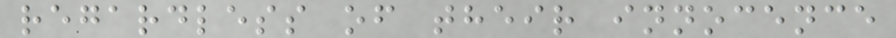regardless of their innocence
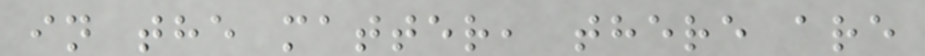in the matter, there are
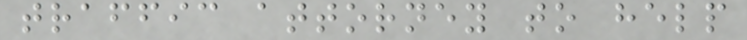traffic attorney to help
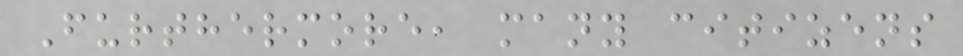Furthermore, many citizens
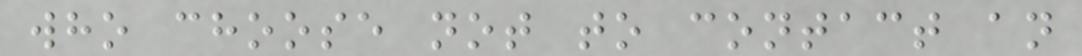who choose not to contact an
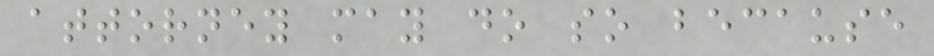attorney may do so because
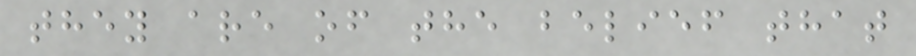they are of the belief that
